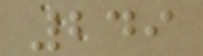249
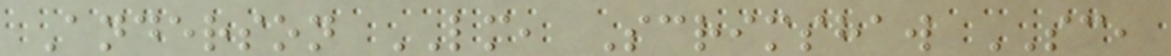Anderson LM, Scrimshaw SC,
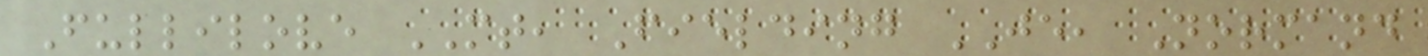Fullilove MT, Fielding JE, Normand
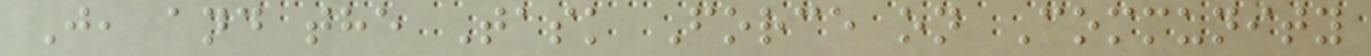J, and the Task Force on Community
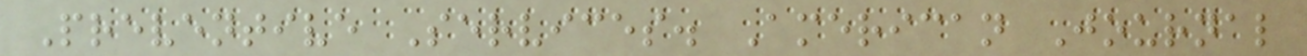Preventive Services. American Journal
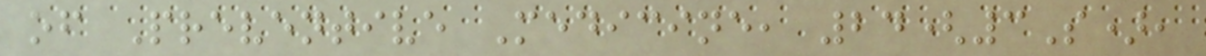of Preventive Medicine, 24(3S),
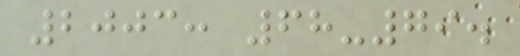2003: 68-79.
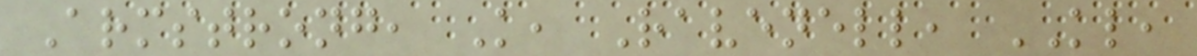Armstrong, K, Ravenell, KL,
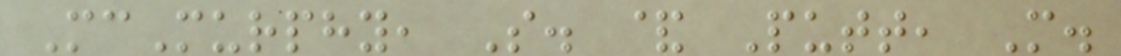McMurphy, S. & Putt, M.
